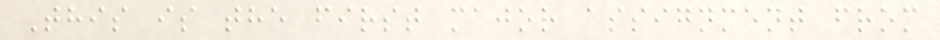This is the first major assignment from
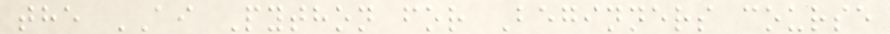the AI Python for Beginners course
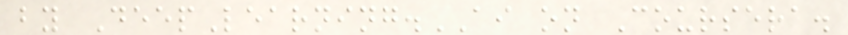by DeepLearning.AI on Coursera.
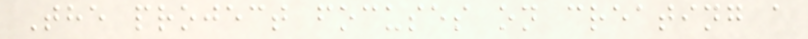The project focuses on creating a
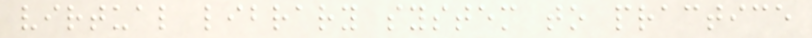virtual library system to practice
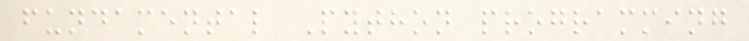fundamental Python programming
